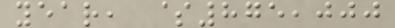year, $875,000
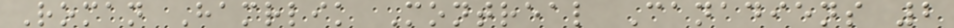Roman Hamrlik Montreal Canadiens 2
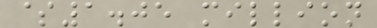$1.05 million
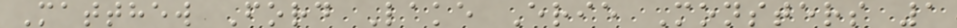Matthew Ford Lake Erie Monsters 1
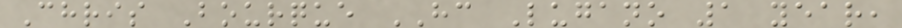Chris Bourque HC Lugano 1 year,
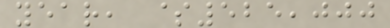year, $525,000
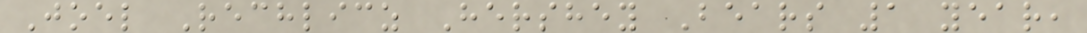Joel Rechlicz Hershey Bears 1 year,
